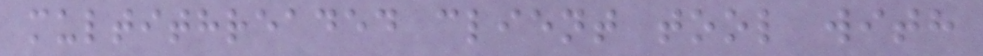multithreaded client tool with
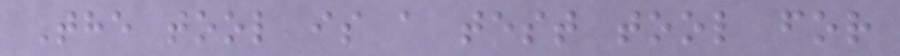The tool is a test tool for
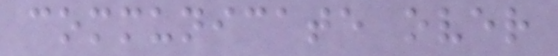communicate over
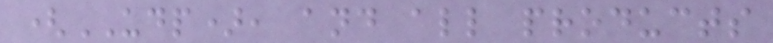(UDP), and all products
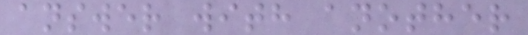answer with another
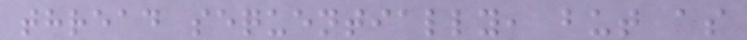thread sequentially, but as
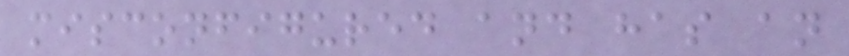misconfigured and has an
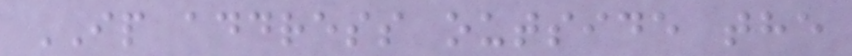IP address outside the
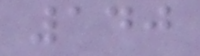140
